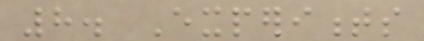8. Experiments
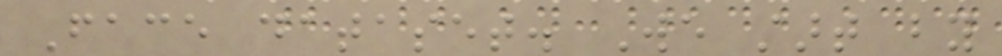Face dataset. We start by
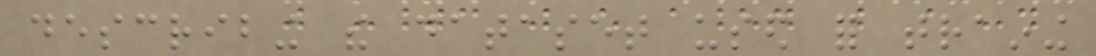describing the dataset used for training
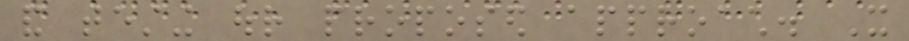and testing our proposed approach. It
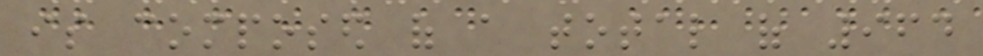is composed of a total of 964
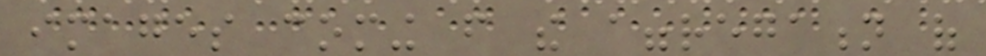images coming from the aggregation of
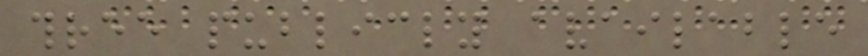three publicly available
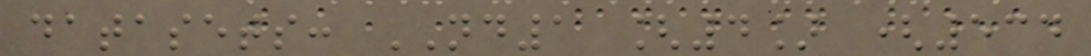datasets: ND1 [4] (534
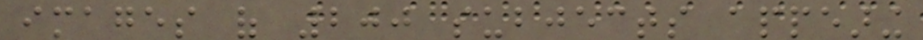images of 200 subjects appearing
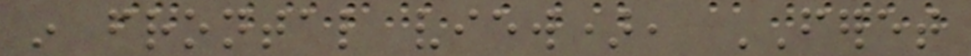in frontal view), FERET
